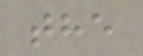the
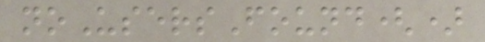noUsersFound()
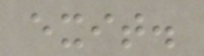exit.
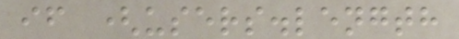if (users.length
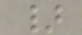}
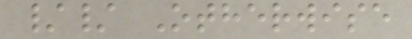// Otherwise
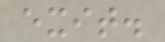exit.
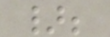};
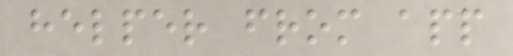helper from app
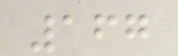167
